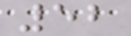52
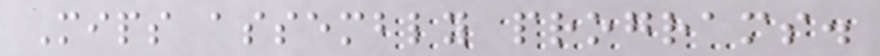Mips assembly programs.
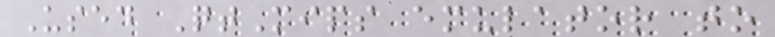Used QtMips emulator to
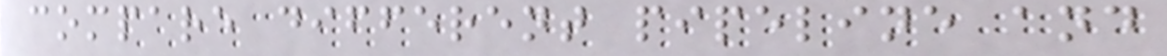compare different pipeline and
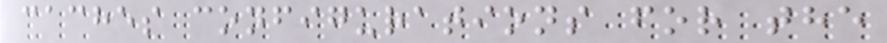caches configurations for the
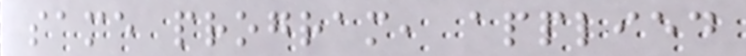same program, applied
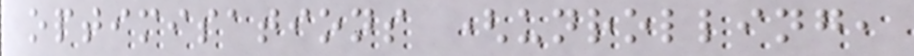optimisations (unrolling,
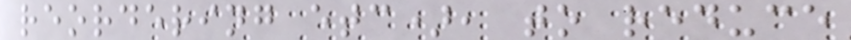reordering etc), to reduce
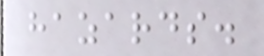hazards.
